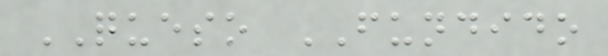QUESO FUNDIDO
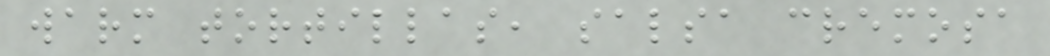warm tortillas, salsa cremosa
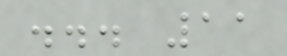... 11
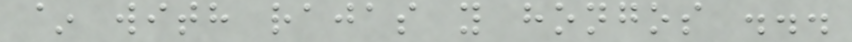~ with rajas y hongos ...
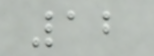12
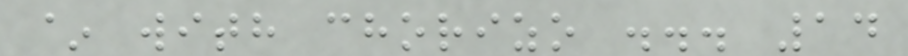~ with chorizo ... 14
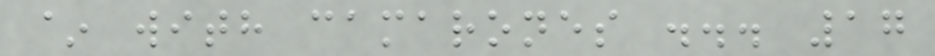~ with camarones ... 17
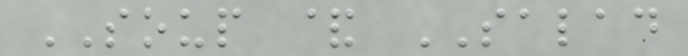SOUP & SALAD
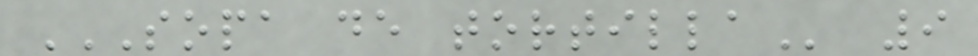SOPA DE TORTILLA 9
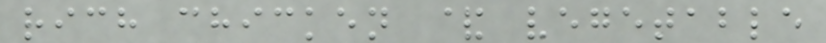rich chicken & vegetable
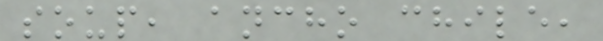soup, ancho chile,
